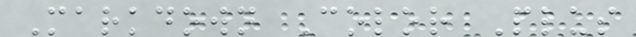Markdown Color Plus
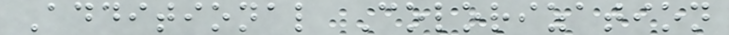Additional Colorization
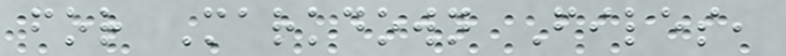for Markdown Files,
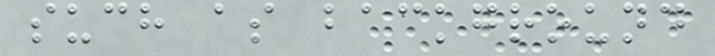such as background
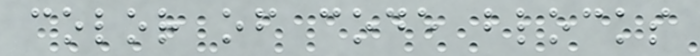color of code blocks
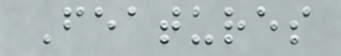Features
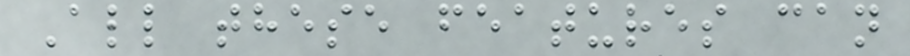All these features can
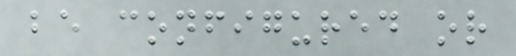be configured or
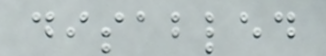disabled
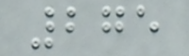275
